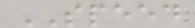SPEED
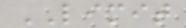LIMIT
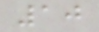10
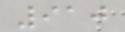910
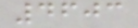4603
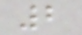2
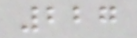227
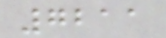7211
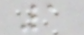1
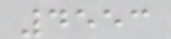4553
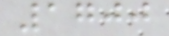1700
